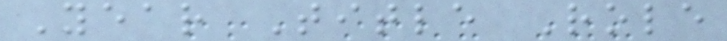Year Title Role
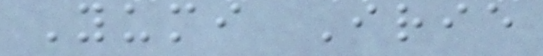Yumi Irie
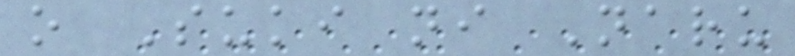o Suki ni Naru
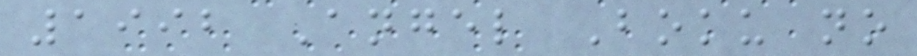1992 Angel Boku no
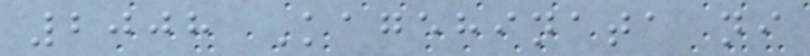2008 Kagehinata ni
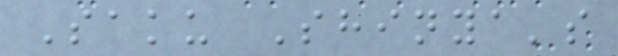Saku Shinya's
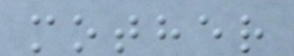mother
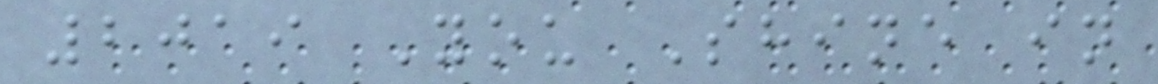2019 You Shine in
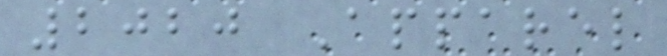2020 Apparel
